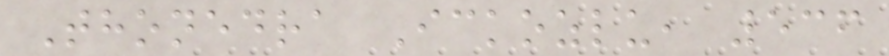Thonedra Ickozlu, 536
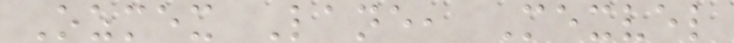Ozmex Lane, Mexvel
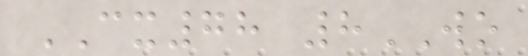CX78 8WO
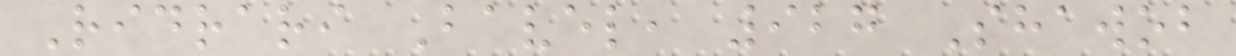Ridrari Bavel, 927 Shawob
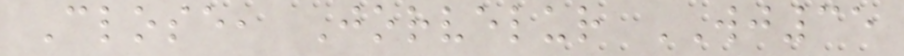Close, Jorvelur WJ35
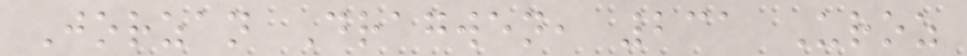Jorzan Dragwen, 231 Uroz
